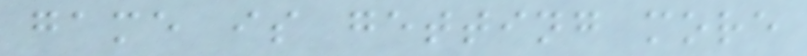game is getting more
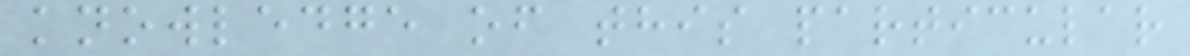knowledge of this particular
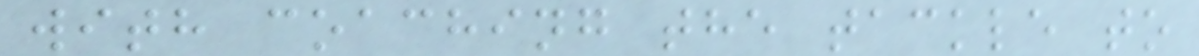with coaching the tackle to
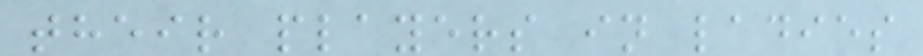their players in ladies
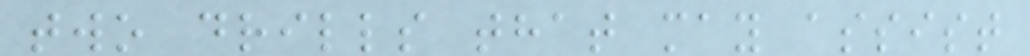two drills that may assist
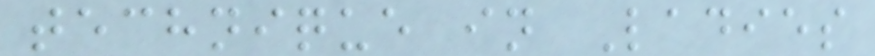technique in Ladies
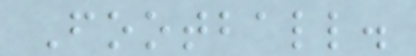Football.
